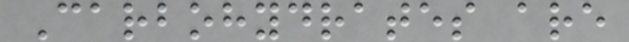Carbohydrates are
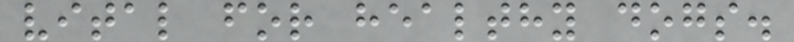vital for healthy dogs.
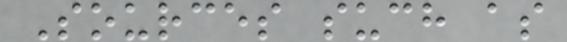Sources such as
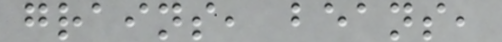grains, beans,
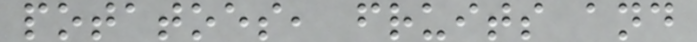potatoes, fruits and
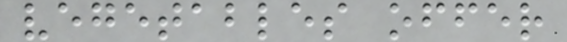vegetables offer
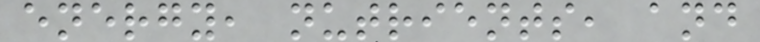energy, nutrients, and
